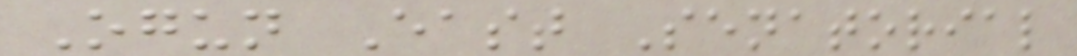Ogun East Senatorial
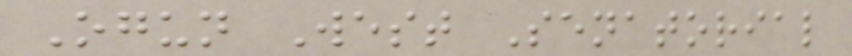Ogun West Senatorial
